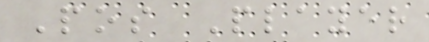Pos Player
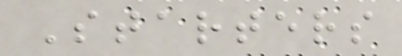Starters
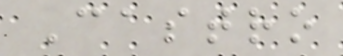Castro
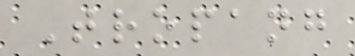Tropang
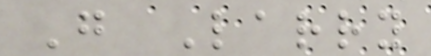G Larry
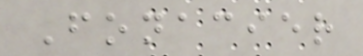Fonacier
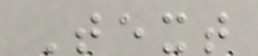Text
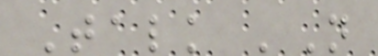Talk 'N
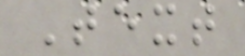Text
